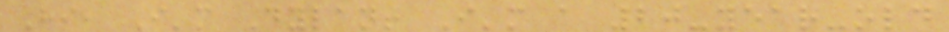Hi, I'm Dylan! I'm a 20-year-old
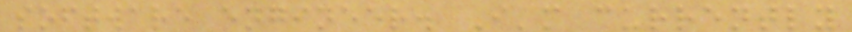software engineer. I'm currently
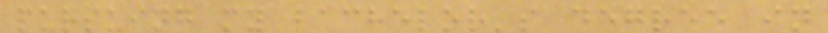pursuing my bachelor's degree in
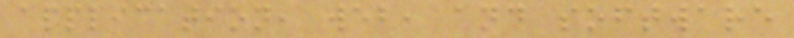application, web, and software
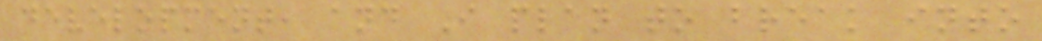development, and I plan to break into
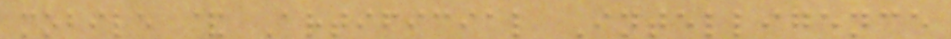mobile & Artificial Intelligence
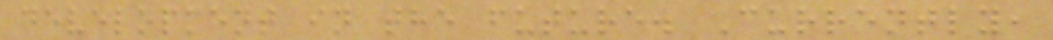development in the future. Currently,
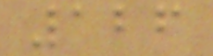126
